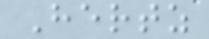Hertz
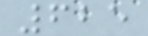625
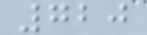720
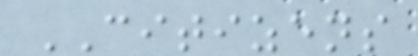CITIZENS
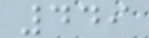449
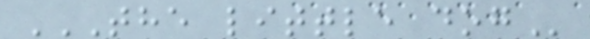THE LITTLE DOG
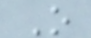O
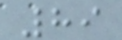89
